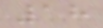18
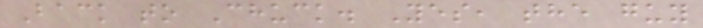Back to Chuck. Yes, the guy
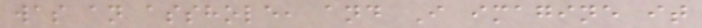was an asshole, and I imagine it
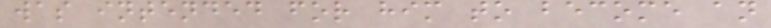was intended for him to become an
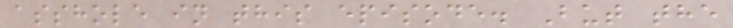asshole in this episode. But the
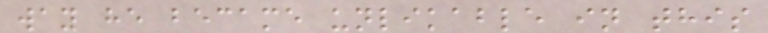way he became unlikable in this
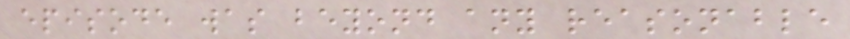episode was beyond any reasonable
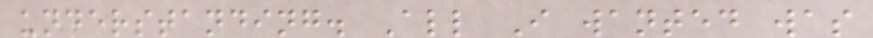understanding. All I wanted was
